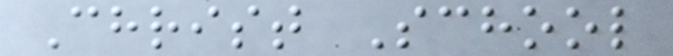Christ School
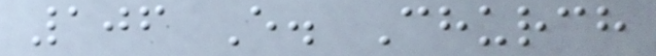106 E. Church
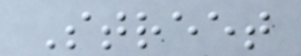Street
